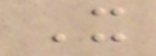It
